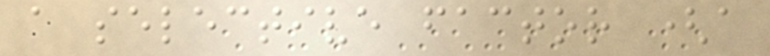a selective factor (a
